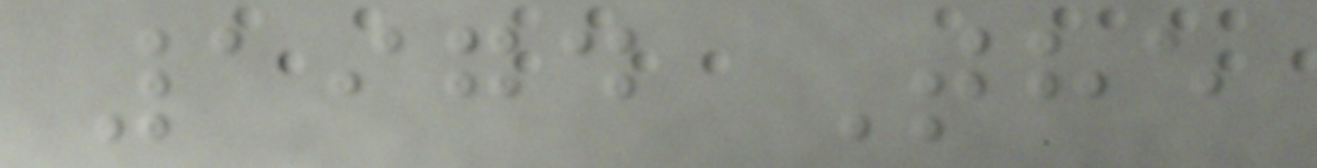1974 The
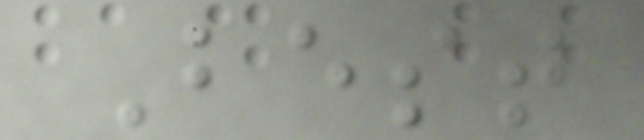Best
